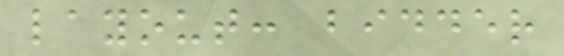layout: bidder
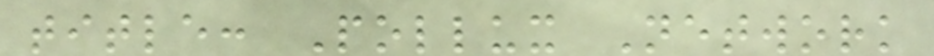title: Pollux Network
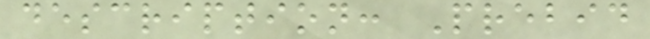description: Prebid
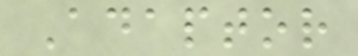Adaptor
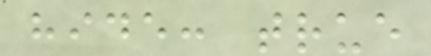hide: true
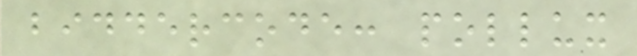biddercode: pollux
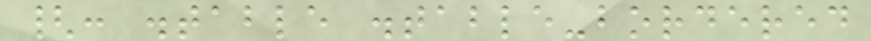{: .table .table-bordered
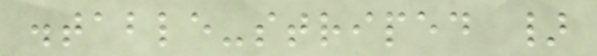.table-striped }
